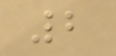2
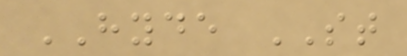HYDE ST
